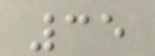35
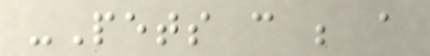-Pets can be a
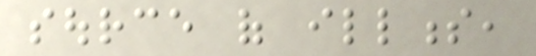source of illness,
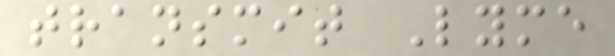transmit Lyme
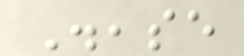Disease
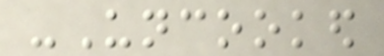-Uncooked
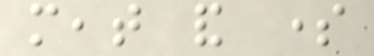meat and some
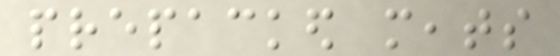prepacked meats
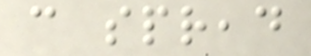can spread
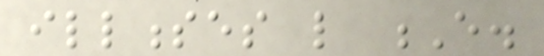illnesses like E.
